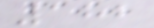182
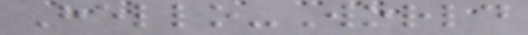Hello-World
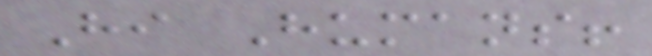Hi Humans!
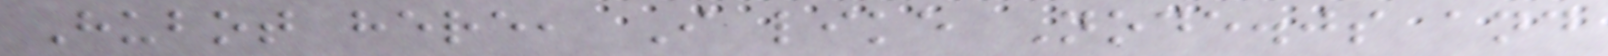Hubot here, I like Node.js and
